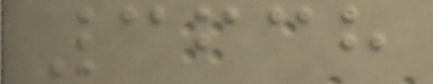3638
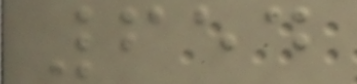654
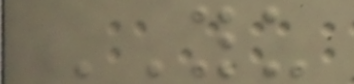YU
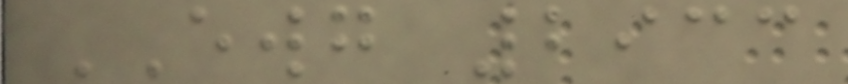EWG 2933
